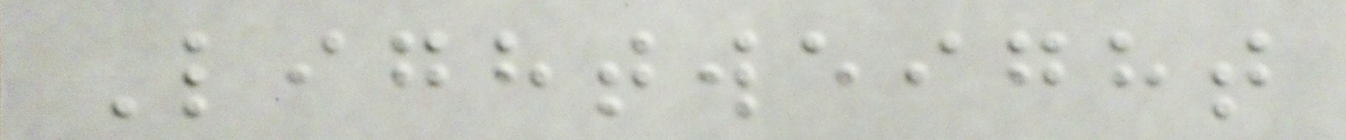Lightweight
